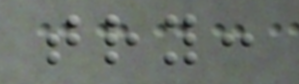try:
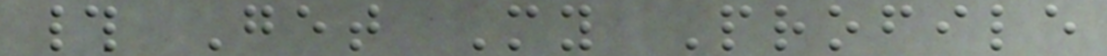# Get My Profile
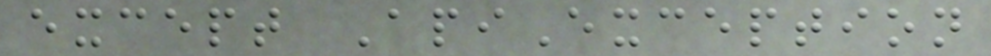except ApiException
